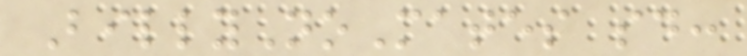BillyNoMates said:
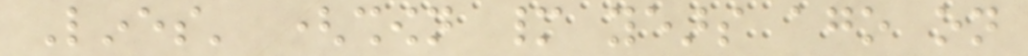Lines' (shown many years ago on
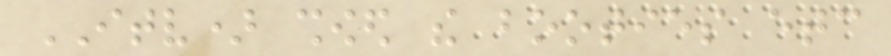ITV) showed the booties etc
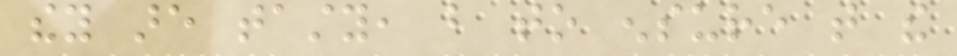they are tasty, but to ensure that the
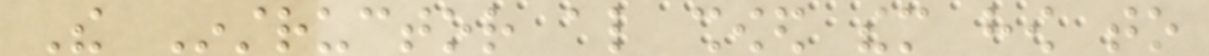The Instructor also showed them how to
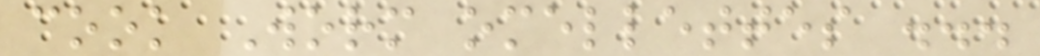cook Worm omellettes ...
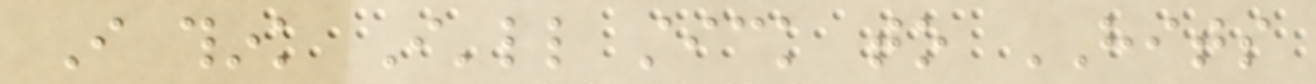I think I'll stick to HITS
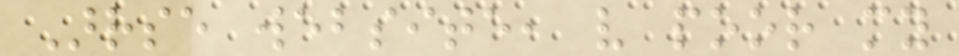Arrse website, very poor my
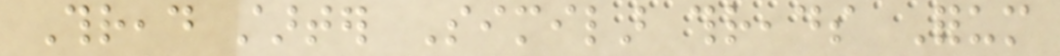Thread starter Similar threads Forum
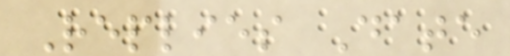Replies Date
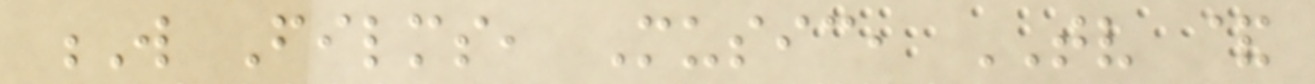W Films, Music, TV &
